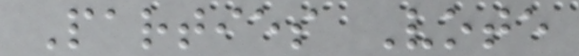Parties Vote
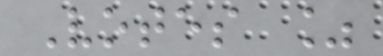Votes %
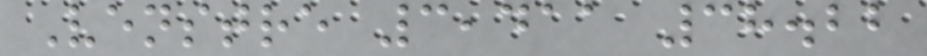Venstre 3,411 38.22
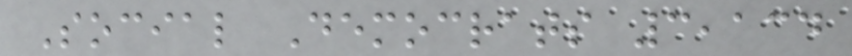Social Democrats 3,134
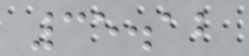35.12
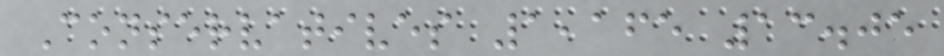Conservatives 1,165 13.05
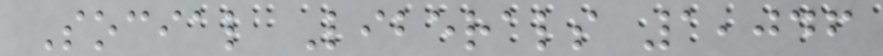Social Liberals 1,046
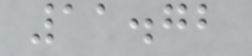11.72
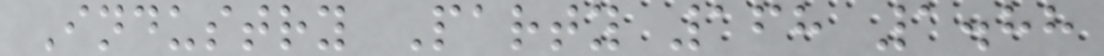Industry Party 168 1.88
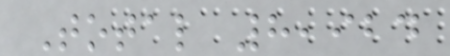Total 8,924
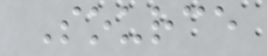Source
